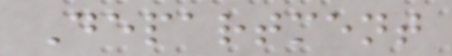Department
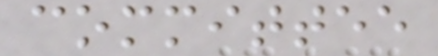committee
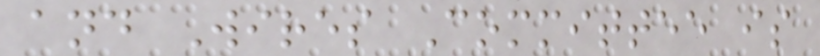and Wires Committee is
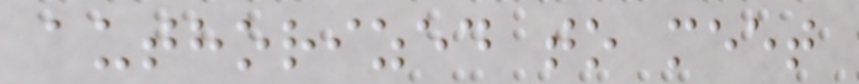authorized to meet
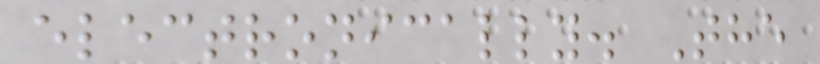electronically. The
